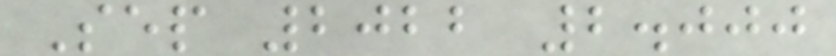Sep 2022 2.000
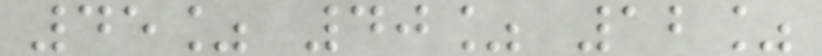45% 40% 12%
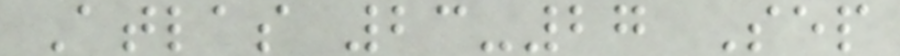Atlas 23-27 Sep
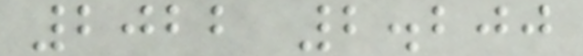2022 2.200
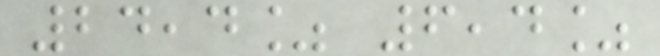24,4% 6,4%
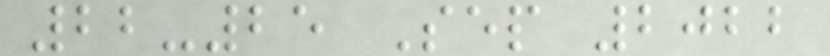22-25 Sep 2022
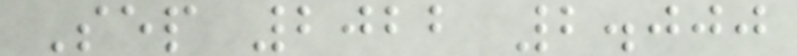Sep 2022 2.000
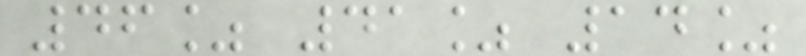46% 41% 14%
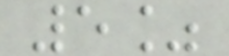5%
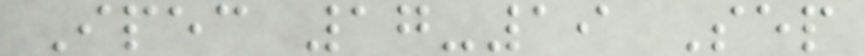Ipec 17-19 Sep
